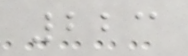223
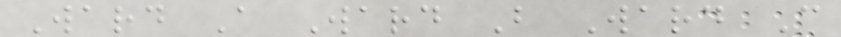Ward A Ward B Ward C
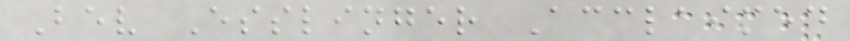Bev Esslinger Acclaimed
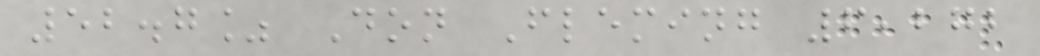52.7% Don Fleming 6,272
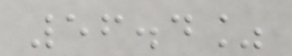56.4%
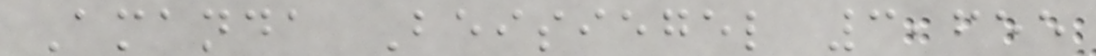Amanda Beisiegel 3,655
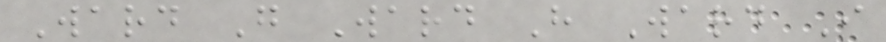Ward G Ward H Ward I
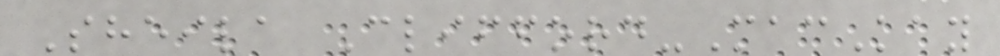Sheila Clifford-MacKay
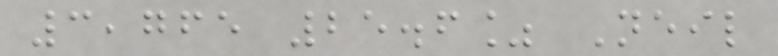3,765 25.6% Neil
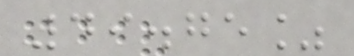49.75%
